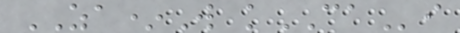ZA*W kCAi
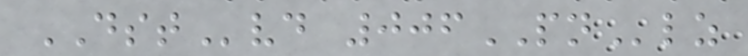DSTvd 006PNlz
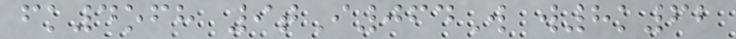fk4ofh 9tI064W w8k62
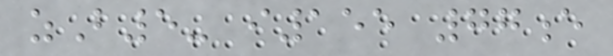zB5- i155 77e
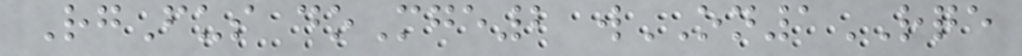RgFus doMge2 wON1RQE
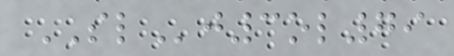SLj3ol79
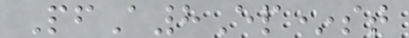PfA8Ep*st
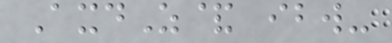AxdZ& ibw-
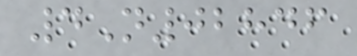4N02846
